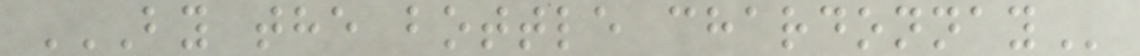BY THE BOTTLE CHARDONNAY
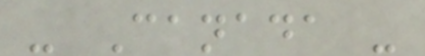- Canada -
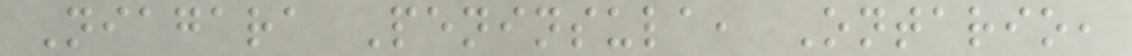Niagara Peninsula, Ontario,
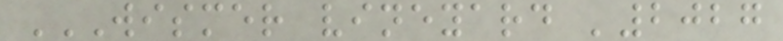WISMER VINEYARD '2027
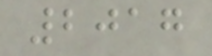2017
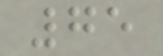75
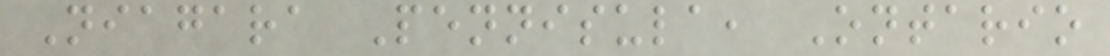Niagara Pennisula, Ontario
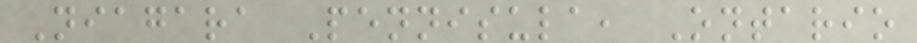Niagara Pennisula, Ontario
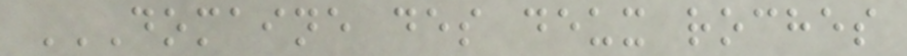DOMAINE DES DEUX ROCHES
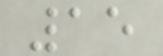15
